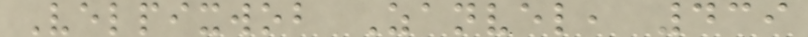Velpixwob Zanvel, 439
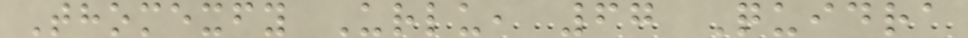Thomexfy Urlu, 67 Quidra
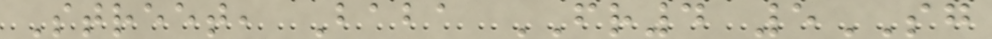Street, Baba FR4 5SG
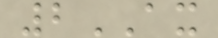2AX
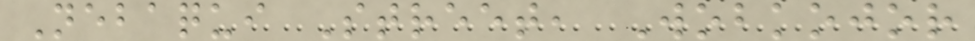Nebaqui Street, Wobkojor
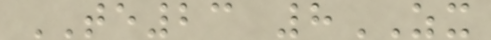TE23 8ZX
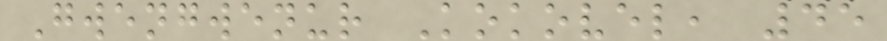Gwengwenur Kokovel, 45
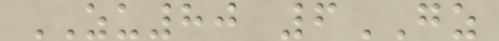ZU80 6GZ
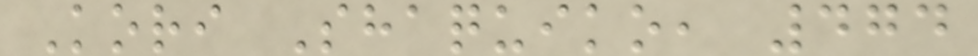Kori Shaquiko, 474
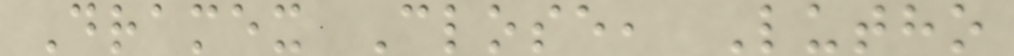Dramex Close, Lutho
